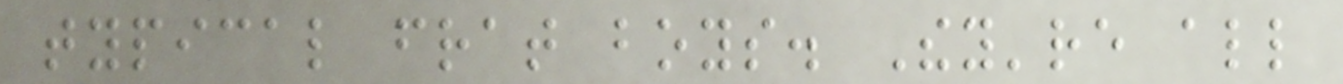typical frat boys. They're all
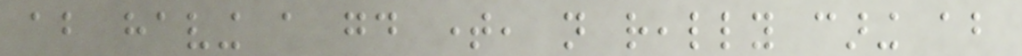about having a good time, not really caring about
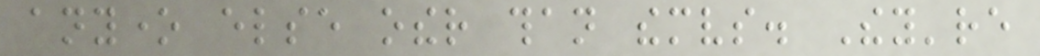anyone else other than themselves. They're
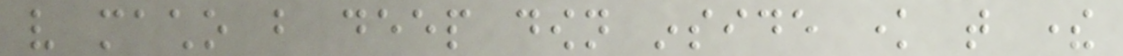very macho but deep down inside know that there
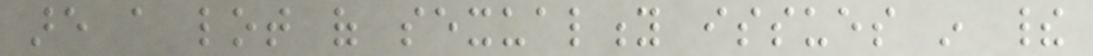are a lot of sexuality issues in their
